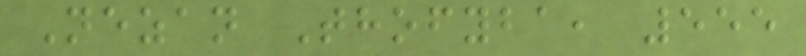Nezan Thofyba, 555
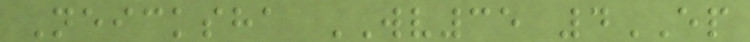Neicksha WV35 4EP
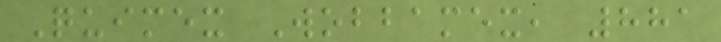Quimex Wobbamex, 881
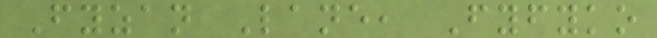Fyzan Lane, Fyfyko
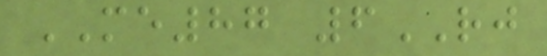ME87 6RJ
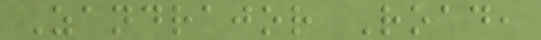Zandrajor Road,
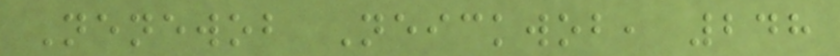Nenewob Neickwob, 248
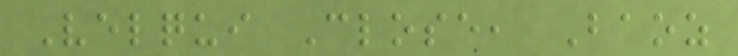Velqui Close, Baoz
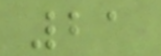21
